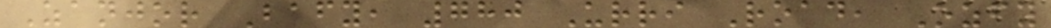Zanjor Bafy, 780 Urri Road, Ozfy
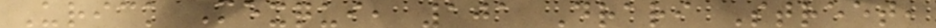Urick Mexqui, 101 Drari Street,
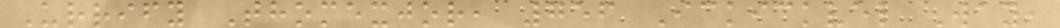Urrify Thomexjor, 756 Ickickvel Way,
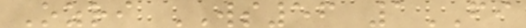Ozri WS56 1FI
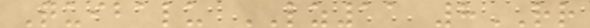Quibalu LZ11 8RR
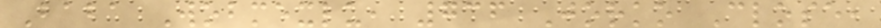Baba Wobmexlu, 736 Jorko Close,
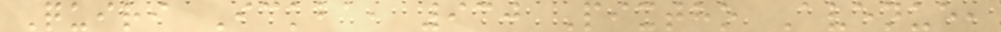Quiri Ickba, 930 Pixtho Avenue,
